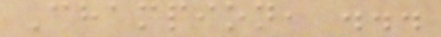Champion, ...
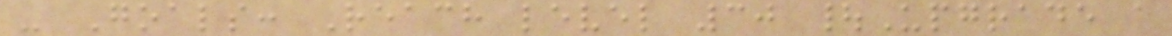- Goals: Reach level 30 |Upgrade a
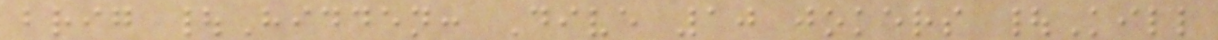brig |Hidden: Dive 10 jokers |Kill
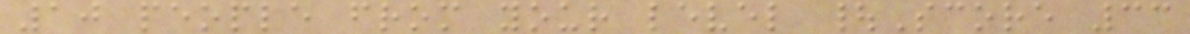10 people from your level |Score 33
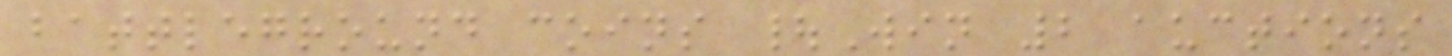battleground coins |Win 2 auctions
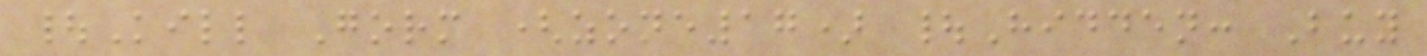|Kill Gorm (zone17) |Hidden: Buy
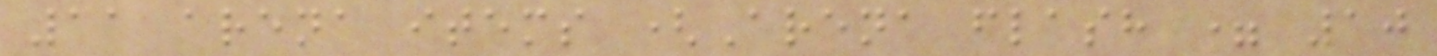11 arena items (Arena flash = 10
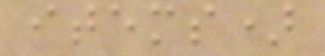items)
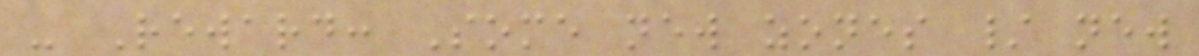- Reward: Some new zones / new
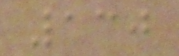130
